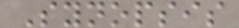Synopsis
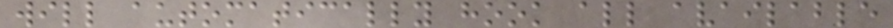will automatically hook all available
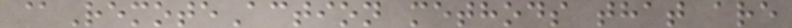@RemoteAction methods that are
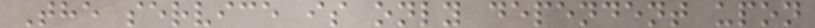The service is only dependent upon
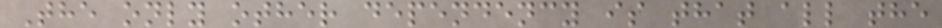The only other dependency is that all the
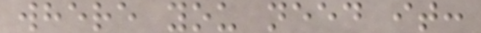where you need it:
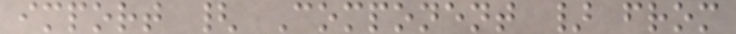import { Component } from
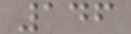146
